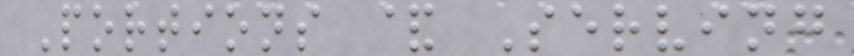Portions & Serving
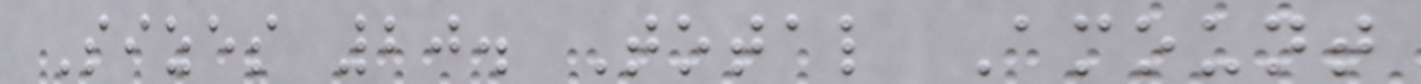Sizes 20. Total Amount
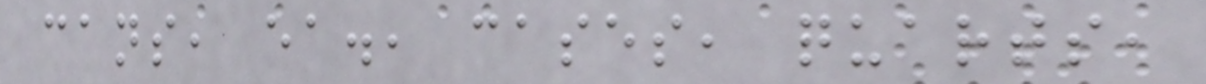cans, ea., cases, quarts,
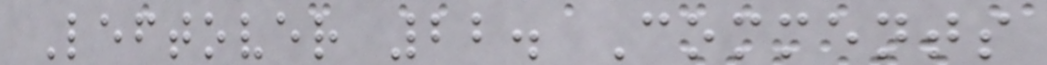Leftover 22. Comments
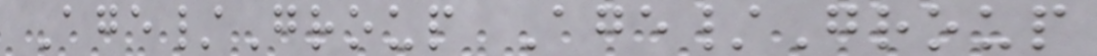Age/Group Age/Group
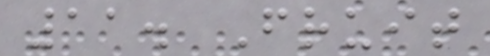11. Fruit
